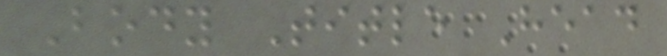Body Title Head
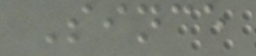Since
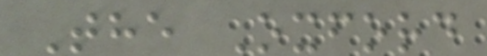The Oxford
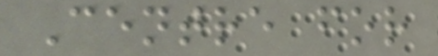Centre for
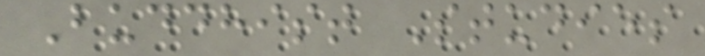Buddhist Studies
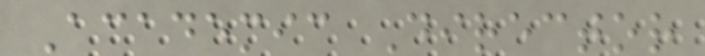Academic Director
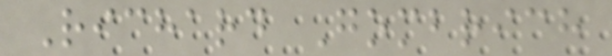Richard Gombrich
